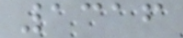1316
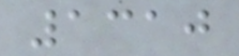1310
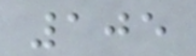105
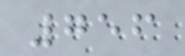756
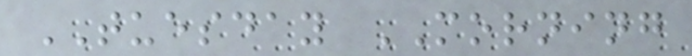TUESDAY MORNING
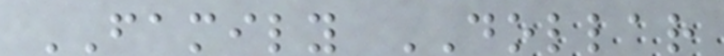FAMILY DOLLAR
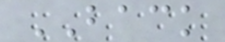BACK
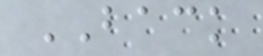BACK
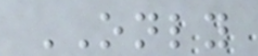ONLY
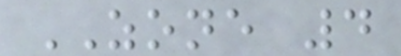ZONE 4
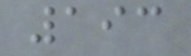193
